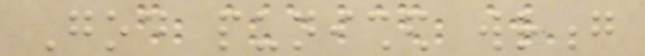God punished wrong
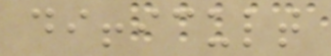difficult
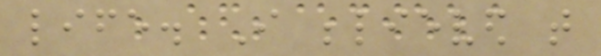life. I believed that
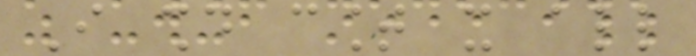I should count it all
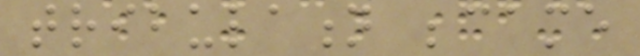tribulation became
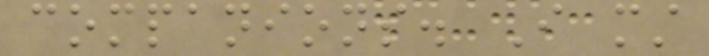companions. I must
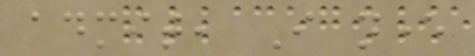admit, I never
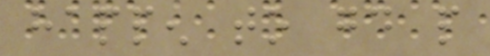happen to good people
